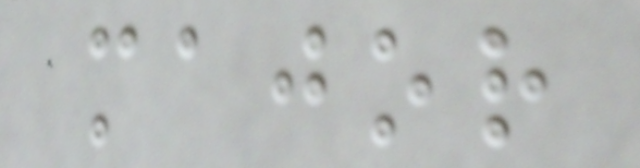major
